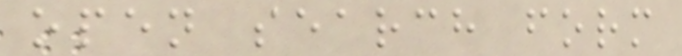open search form
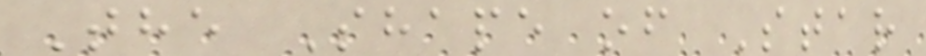The Shape of Star
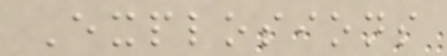Explosions
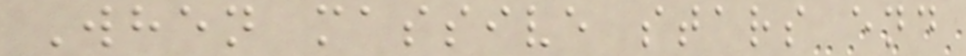When massive stars end
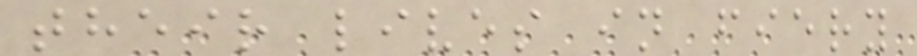their lives in fiery
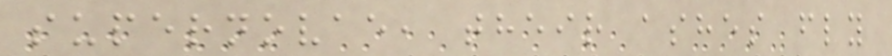supernovae, their ashes fly
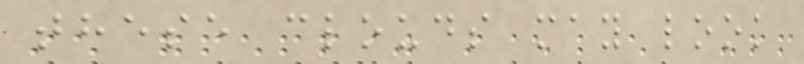these clouds may look
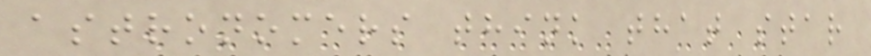astronomers think that star
